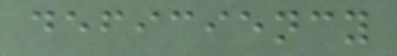deficiency
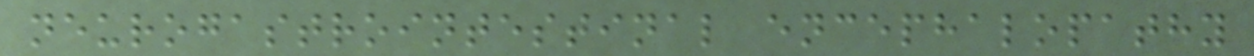neurogastrointestinal encephalopathy
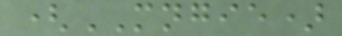(MNGIE)
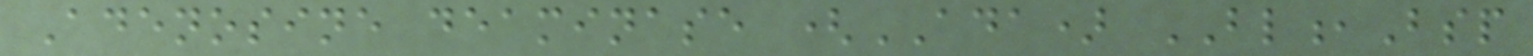Adenosine deaminase (ADA) BL,Bsp
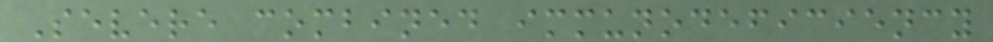Severe combined immunodeficiency
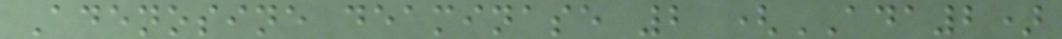Adenosine deaminase 2 (ADA2)
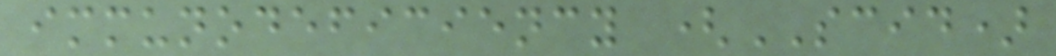immunodeficiency (SCID)
